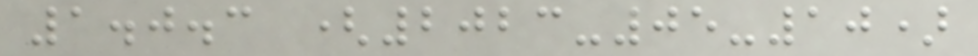1.0.3 (2023-05-10)
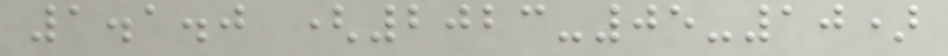1.1.0 (2023-05-10)
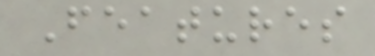Features
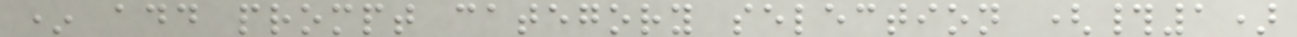* add prompt category selection (#1)
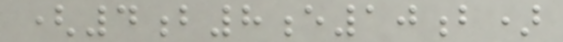(4b8e10b)
